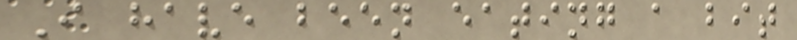I have been eating a bit
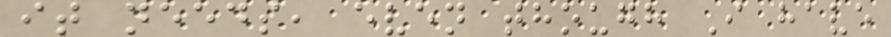it needs, even though I have
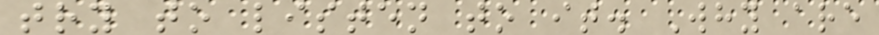try to listen to it. Why are
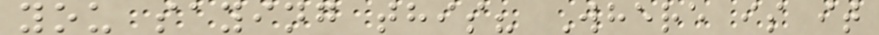you saying this? Where is it
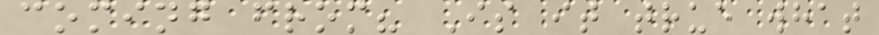coming from? Is it true what
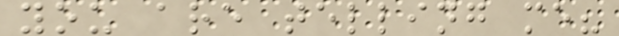you are telling me?
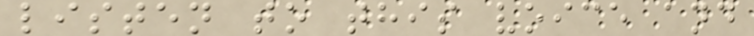listen to this voice and
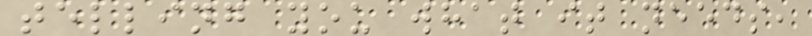telling you what it needs,
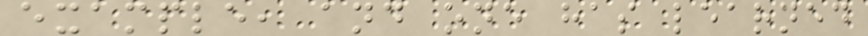example, and one has learned
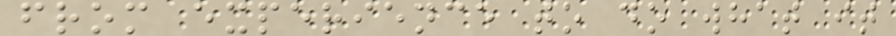from experience to do what it
